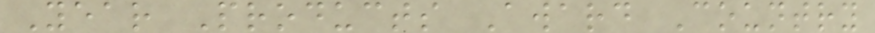Year Products Award Country
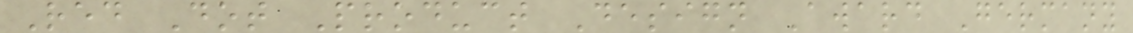Red Dot Product Design Award Germany
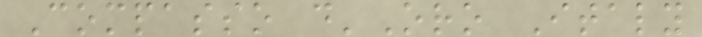Compasso d'Oro Italy
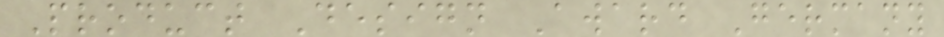Product Design Award Germany
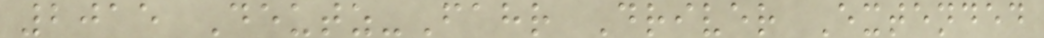2015 Deutz-Fahr Driver Extended
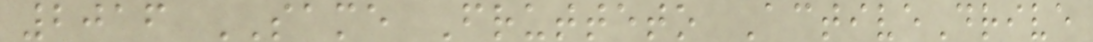2016 SAME Frutteto ActiveDrive
